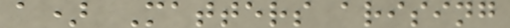a) Matters arising
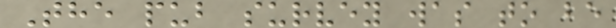The pub survey was to be
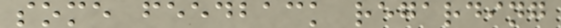some feedback regarding
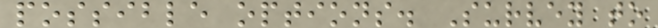possible options. Survey to
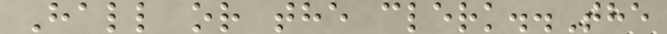Hall or the clerk..The
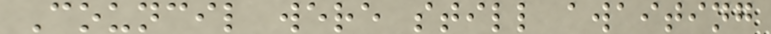Council were still awaiting
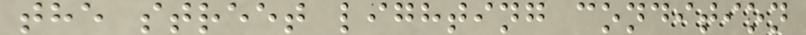the street lighting condition
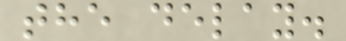the delay.
